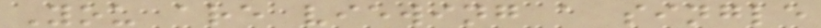You are viewing a single
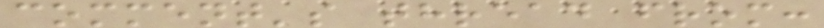comment's thread from:
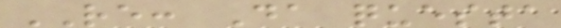RE: Da questa
